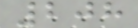208
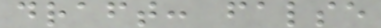draft: false
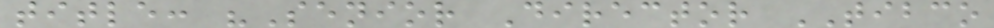title: "Senior Director TIBCO
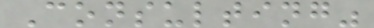Consulting"
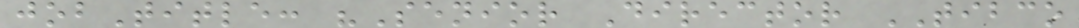jobTitle: "Senior Director TIBCO
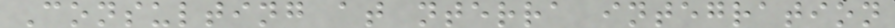Consulting at nterra integration
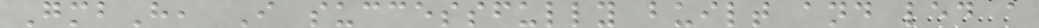GmbH, I successfully built and led a
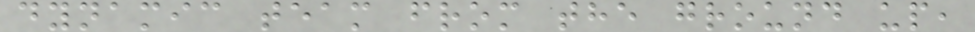dynamic team from the ground up,
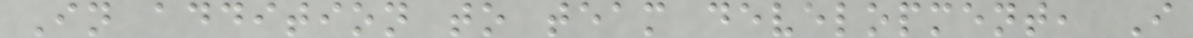In addition to team development, I
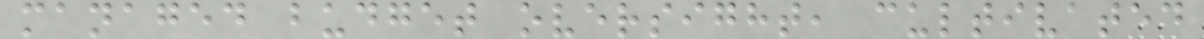managed budget oversight, cultivated
